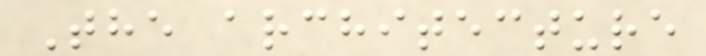The architecture
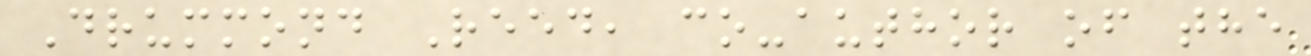Drummond Reed, co-author of the
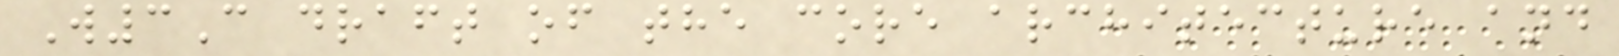W3C draft of the core architecture and
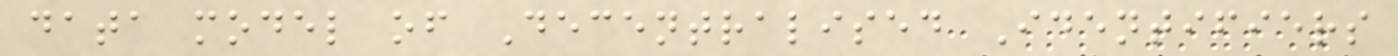data model of Decentralised Identifiers
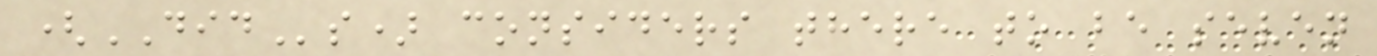(DIDs) considers there to be seven
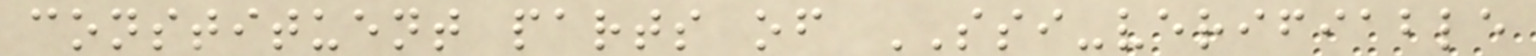constituent parts of SSI-verifiable
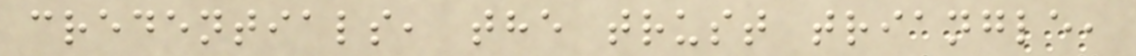credentials, the trust triangle,
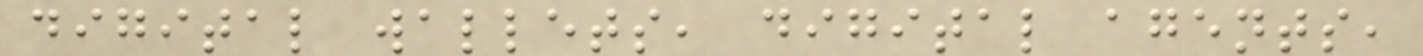digital wallets, digital agents,
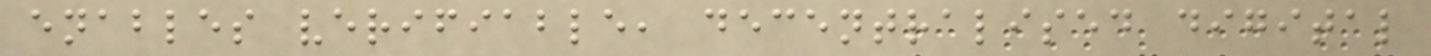enables verifiable, decentralised digital
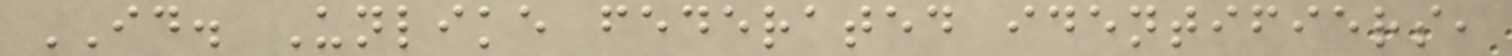ID. Unlike federated identifiers,
